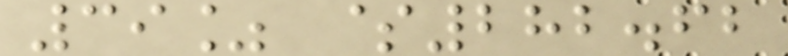39% $282.62
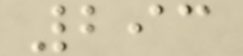293
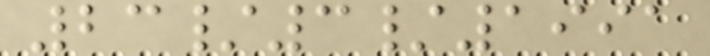23/3/1991
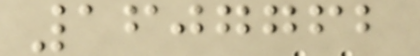1607762
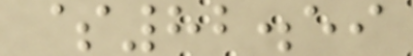$82.59
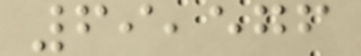69,576
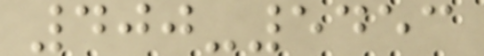400-5453
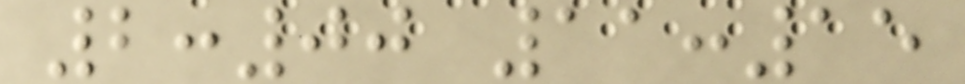2:00 11:15
